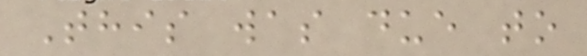This was due to
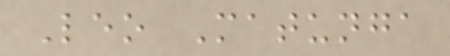Leo Matunga
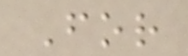For
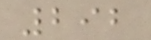292
